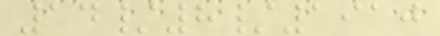14/8/1910
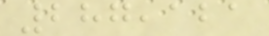287,121
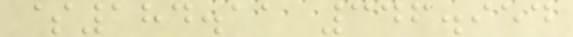$184.11 346.954
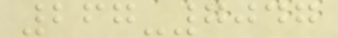267-7047
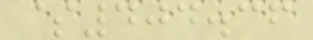$404.36
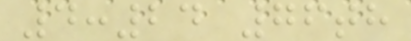4:24 76th
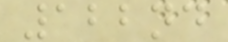122nd
